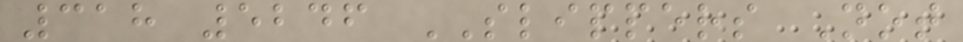318 5246 SLIPPERS Not
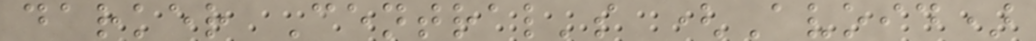darker Central's (Avoid)
